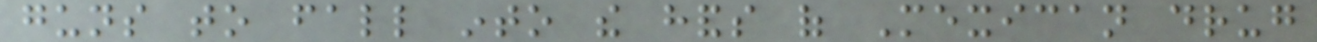guns to fall into the hands of Mexican drug
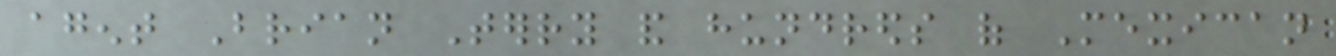agent Brian Terry and hundreds of Mexican
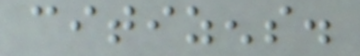citizens.
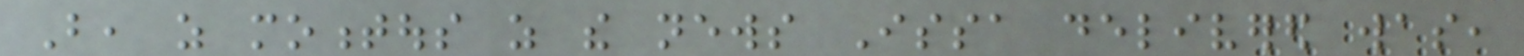But, as momentous as the news Issa delivered was,
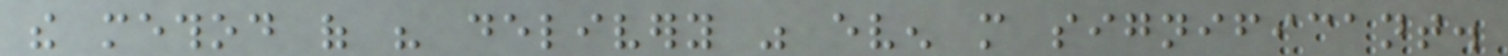the method of his delivery was even more significant.
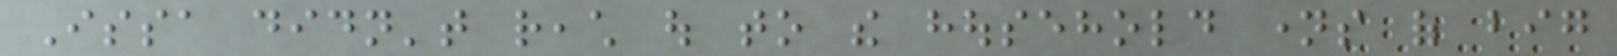Issa didn't reach out to the household names of big
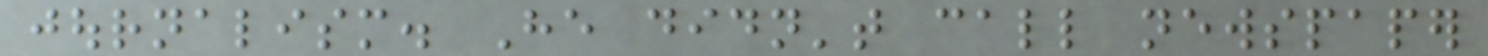journalism. He didn't call newspaper
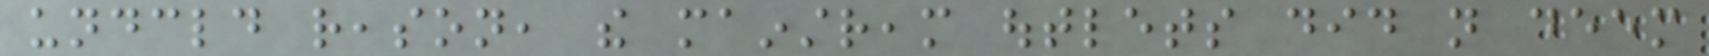undeclared reason, the mainstream outlets did not deem
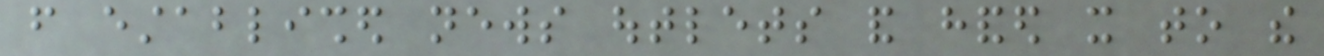from established news outlets and handed it to the
